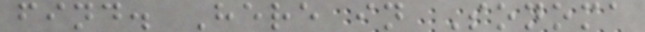find. Here in Sonoma
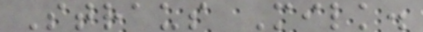Straus Milk.
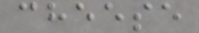cheese
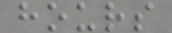hours
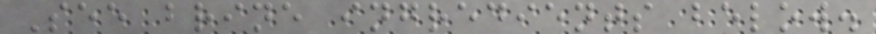See brine ingredients below.
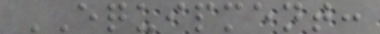EQUIPMENT:
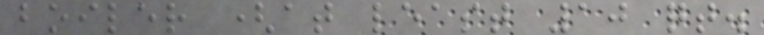boiler (at least 10 qt.
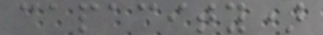capacity)
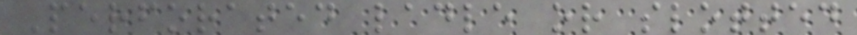Perforated ladle or slotted
